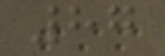87
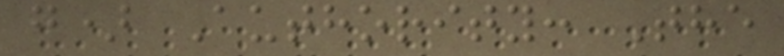g) Authority: The
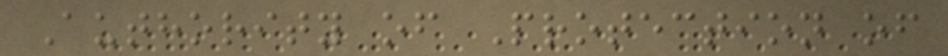Authority of Protection of
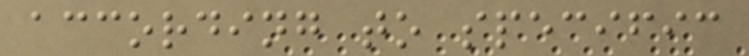according to specific
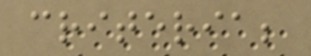criteria;
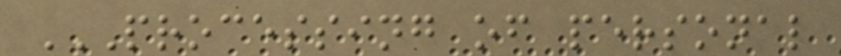PROCESSING OF PERSONAL
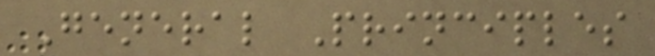General Principles
